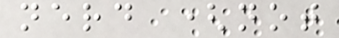nerd (not
